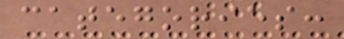categories:
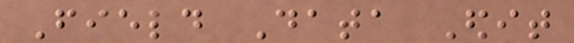Field Data Edit
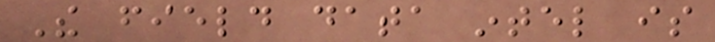The field data intel is
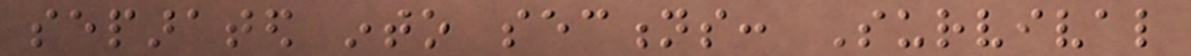separated into sections: Survival
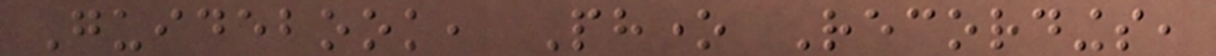Guidebook, Phone Recordings,
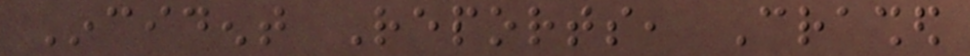Incident Reports, Crashed
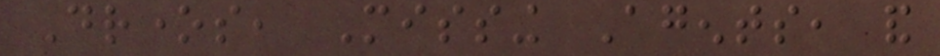Drones, Missing Agents, and
